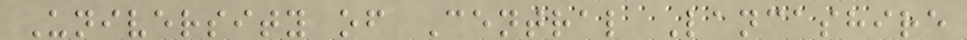University of Central Lancashire
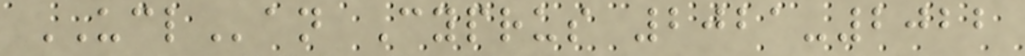UCLan Cyprus 2021-2022
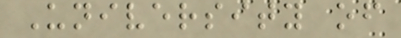University of
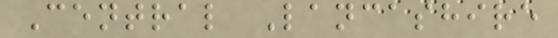Central Lancashire
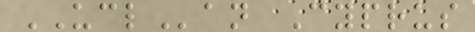UCLan Cyprus
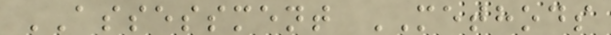ASSESSMENT METHODS
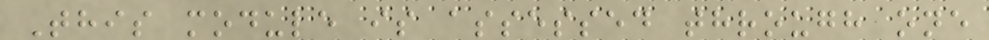This module is assessed through one
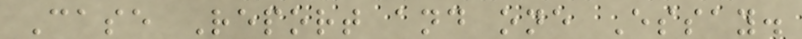Case Report and one Essay.
